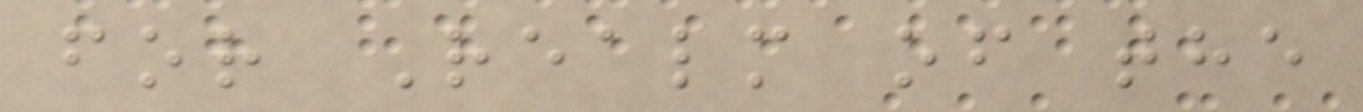for Realm of the
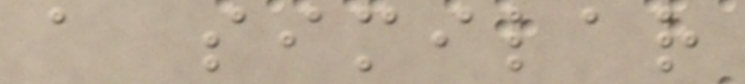a similar
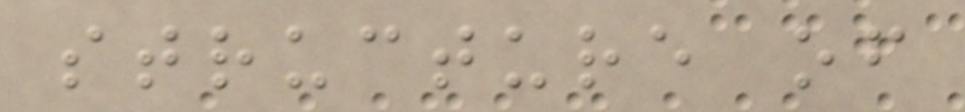structure of
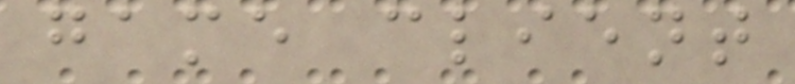game client
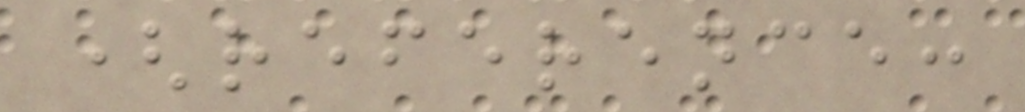(reference:
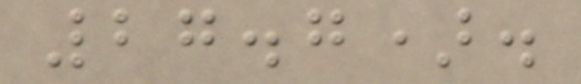27.7).
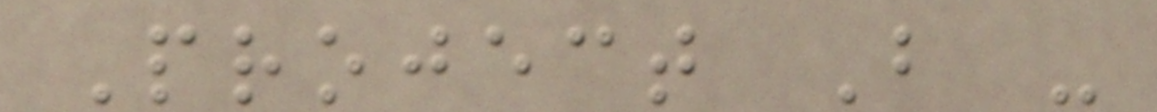Project B -
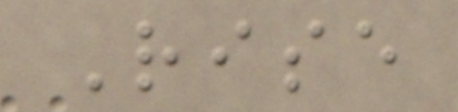Rise
